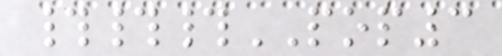###POP3
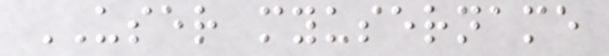USER myusername
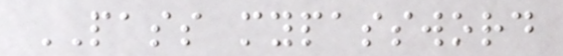PASS mypassword
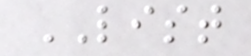LIST
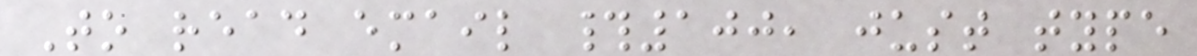To read email #100, just type
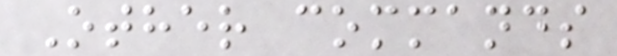Other commands
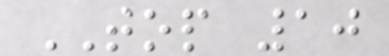TOP 10
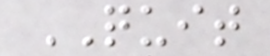QUIT
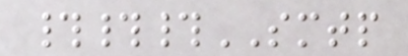###SMTP
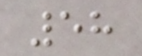58
